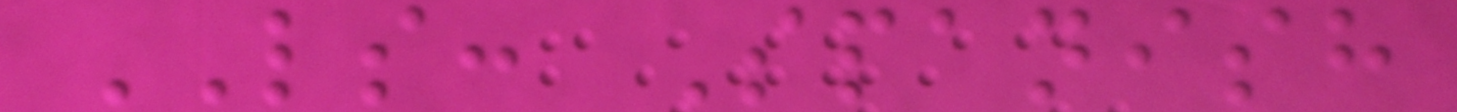LS: Spanish
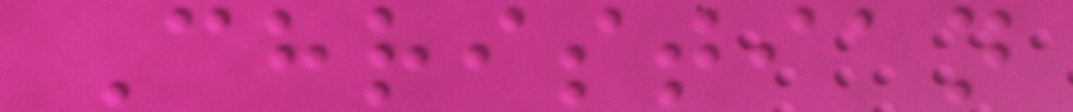Christian
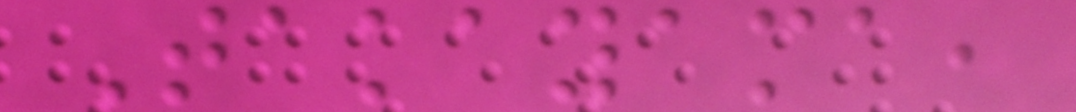Takayama,
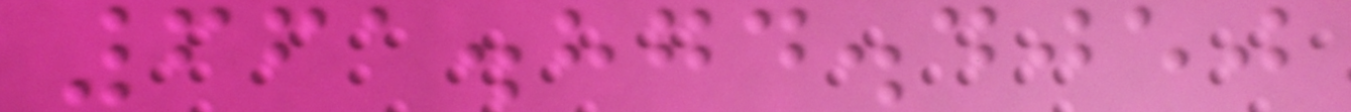661.874.4050
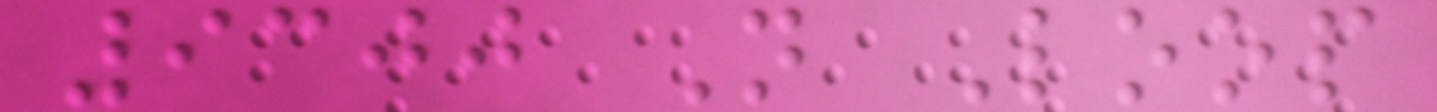9300 N Loop
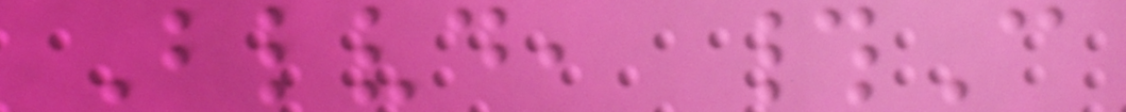Blvd, #C
